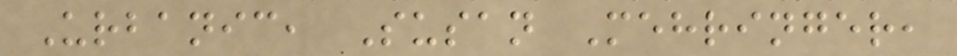Urbanic, Susan Mehringer,
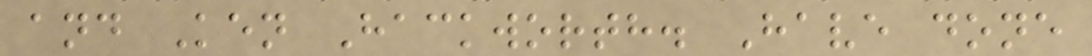and Ken Hackworth. Have done
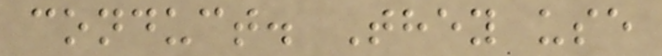conduct. They use
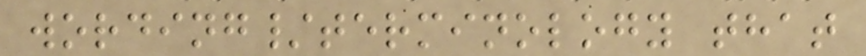wording/terminology that
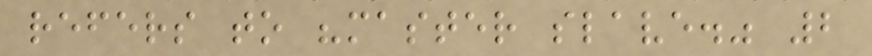refers to "master slave." 2
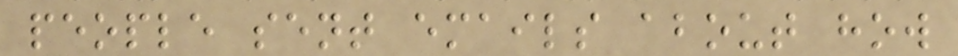people sent emails about how
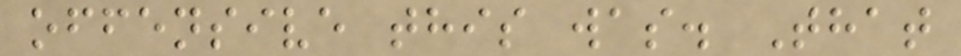offensive this was. That
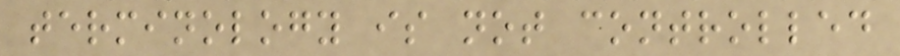terminology is not controlled
